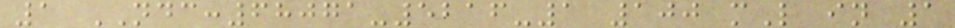1 NDC:68071-5216-1 100 mL in 1
